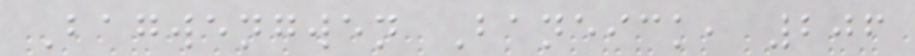Bagwengwen Baneick, 206
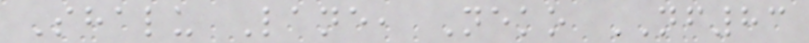Shalu Lane, Neko NF83
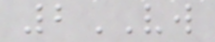2VW
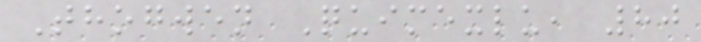Thogwen Quimexlu, 80
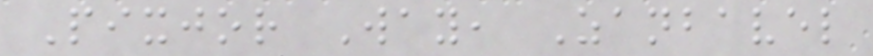Pixjor Way, Zanbavel
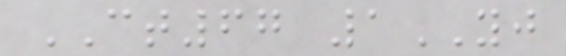CT67 1YJ
